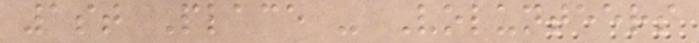1st Place - Volunteers
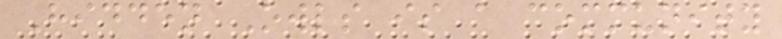Hidden Owls is a community
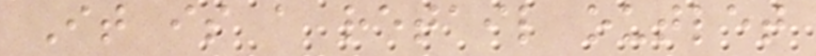It is a retail outlet
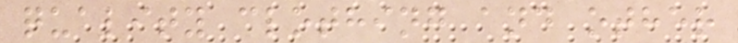quality clothing and other
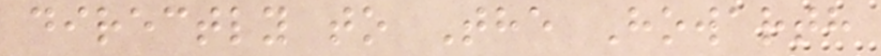directly to The Howarth
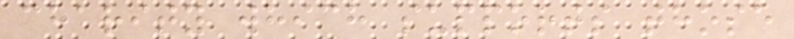charity which supports those
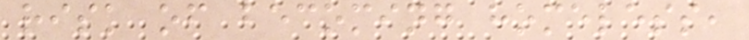risk of becoming homeless,
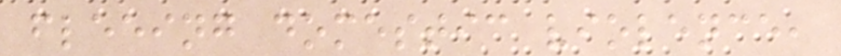fleeing domestic violence,
